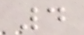4
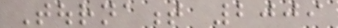Tournament 2009
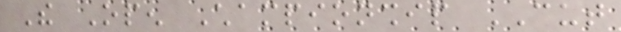The Open Championship CUT
